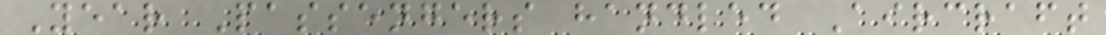Year Passengers handled Aircraft
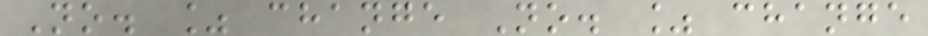No. % change No. % change
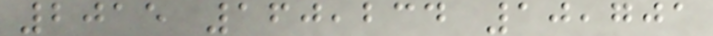2015 160,234 10,701
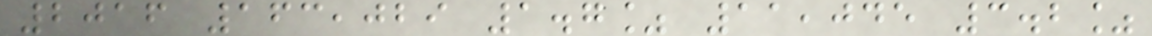2016 163,029 1.7% 11,045 3.2%
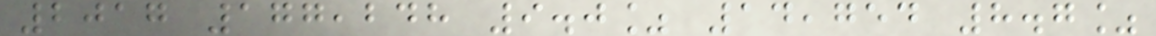2017 177,248 9.0% 14,754 8.7%
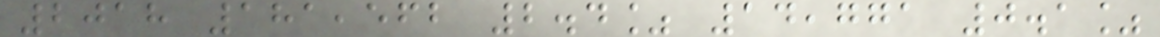2018 181,562 2.4% 14,771 0.1%
